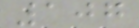107
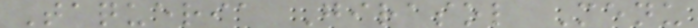Taqueria Girasol Menu
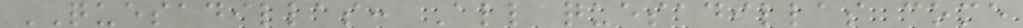QUESADILLAS: All quesadillas come
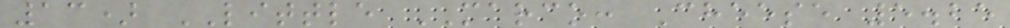13) LITTLE MARCO: Cheese 5.25
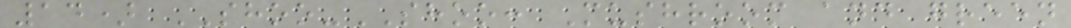14) SHOO-SHOO: Mushroom and green
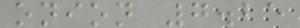onion 7.25
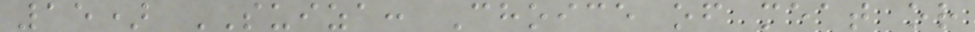15) SUIZA: Choice of meat or
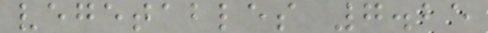vegetables 7.25
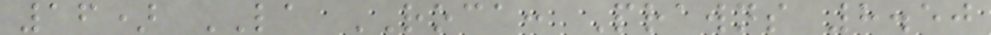16) LA ROCA: Prawns 8.50
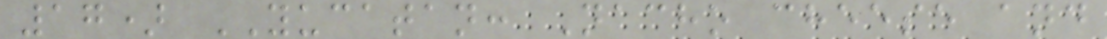17) YUCATAN: Nacho cheese and
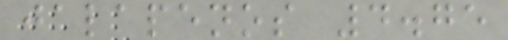jalapenos 4.75
